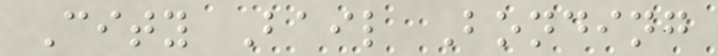City Bail Bonding
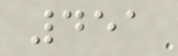451
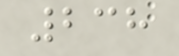238
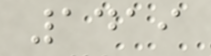1419
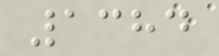1384
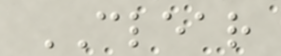CLEAR
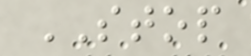STOP
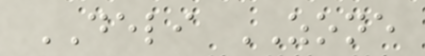DELI ZONE
